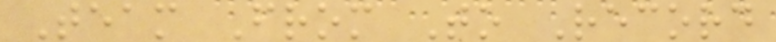Team From To Record
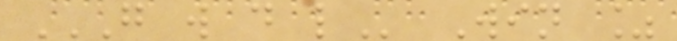G W D L Win %
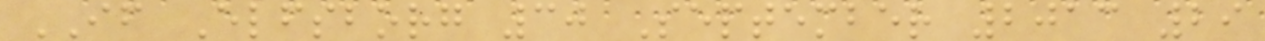IF Elfsborg 30 September 2013 29
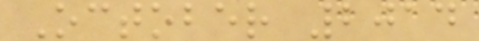October 2014
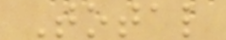Total
